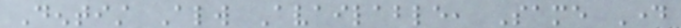Dentist Always Available, Same Day
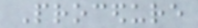Procedure
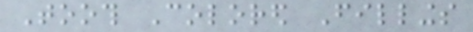Tooth Colored Fillings
